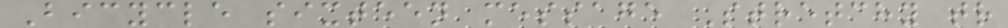Bicycle sixteen message Stretchy tr
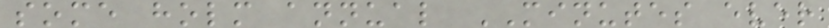some holm annual MINUTES ever
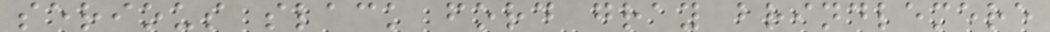serious slack ford gray brindlemere
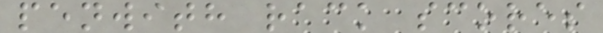penwith rack scores
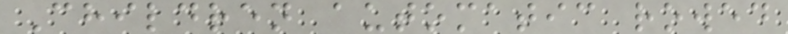Children automatic rowed
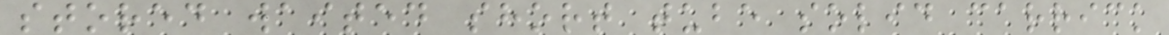stored waited short tube solid carrick
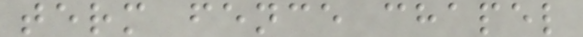term fence chapel
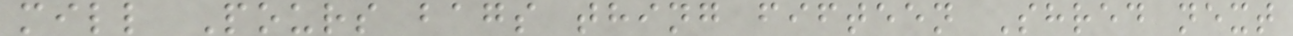mill Pours bags thing fifteen Shred next
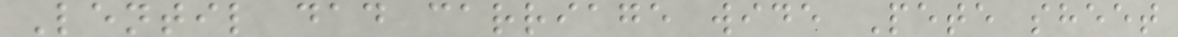Lentil dad carriage wide Pete sheet
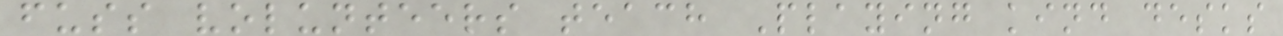fuss volunteers teach Playing kind desks
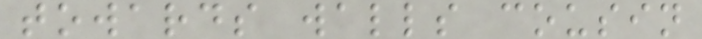towards walls cousin
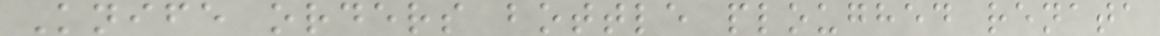Knife orders bottle ploughed renata
